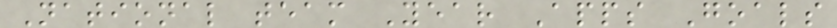National team Year Apps Goals
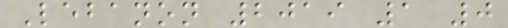Lebanon 2019 1 0
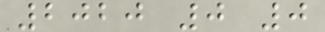2020 0 0
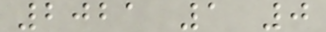2021 1 0
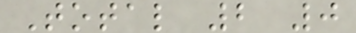Total 2 0
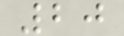20
